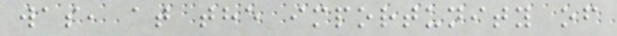was, at the importunity of
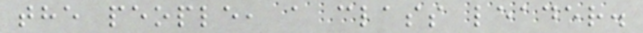the people, a class leader.
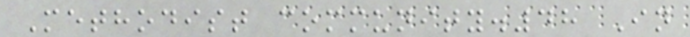Methodist community.48 In
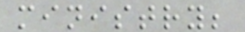ministry;
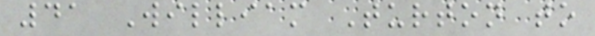41 William Turton to
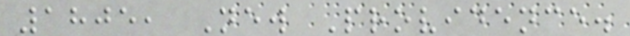1805, New Providence.
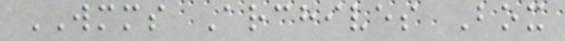WMMS Archives Box
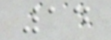14
